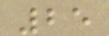25
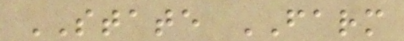STATE FARM
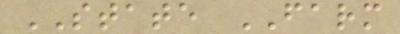STATE FARM
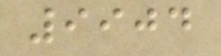9904
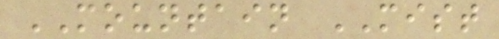MOUNTAIN MIST
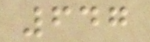647
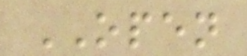OPEN
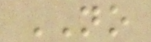NO
